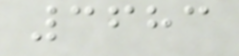3683
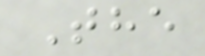The
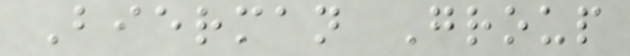Bierman Group
